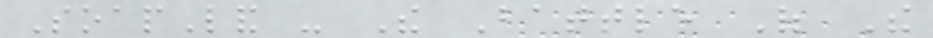SoapLand - The Battle Of The
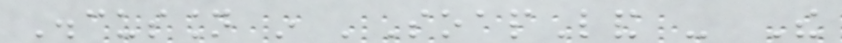Discussion in 'SoapLand - The
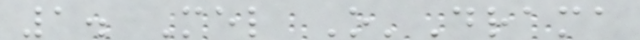1. Mel O'Drama
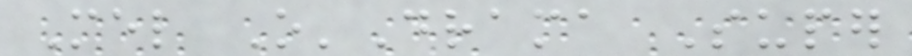Mel O'Drama Super
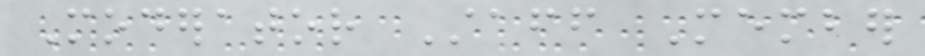Moderator Staff Member
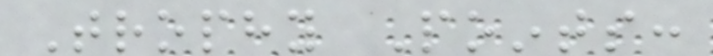Trophy Points:
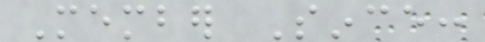Member Since:
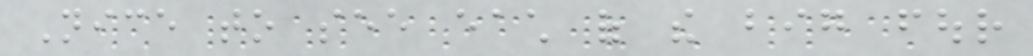Nice to see each of the big four
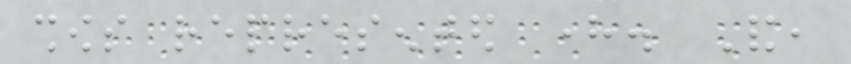shows represented here. And,
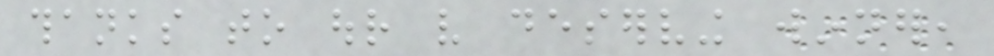thanks to our very deserving winner,
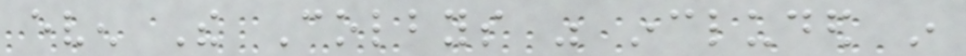even The Colbys was included in
